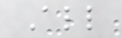All
